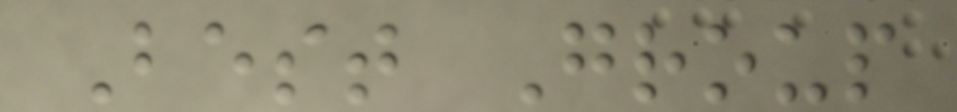Best Group
